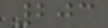203
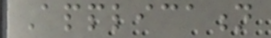Application
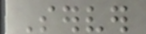Server
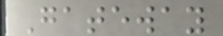Gateway
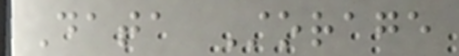Data Storage
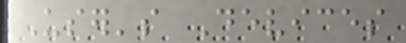User's Devices
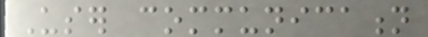User communication
